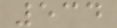534
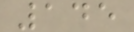145
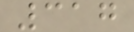317
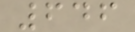646
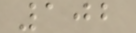102
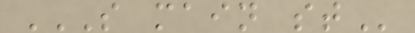S MAIN ST
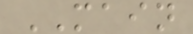MAIN
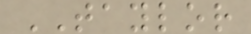TAYLOR
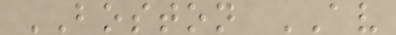BOSTON AV
